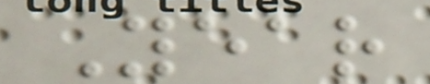Year
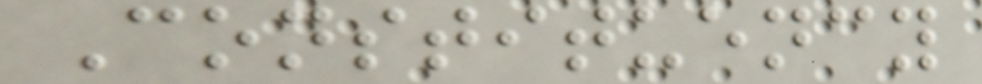Constituency
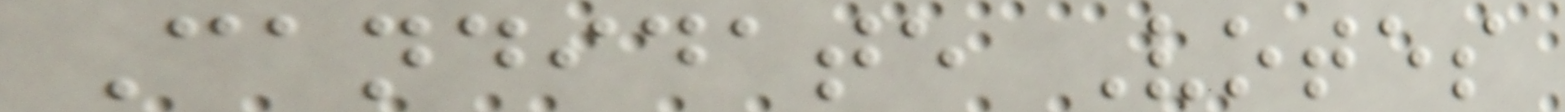Candidate Votes
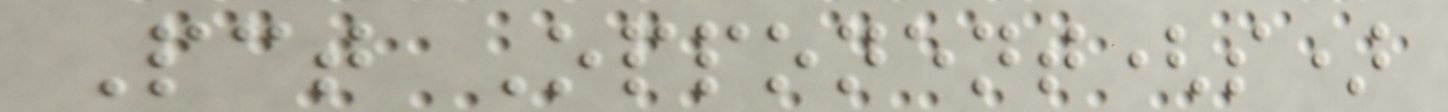Pct Opponent(s)
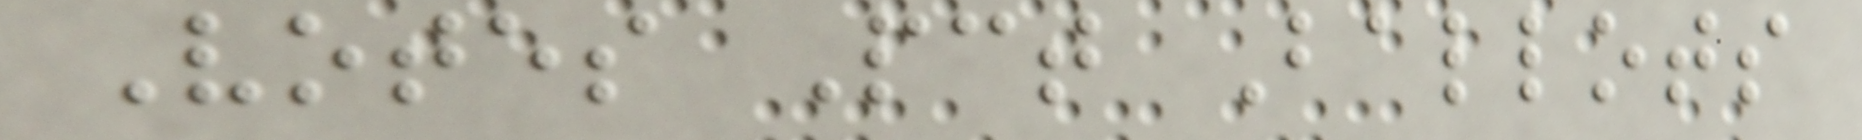Votes Pct Ballots
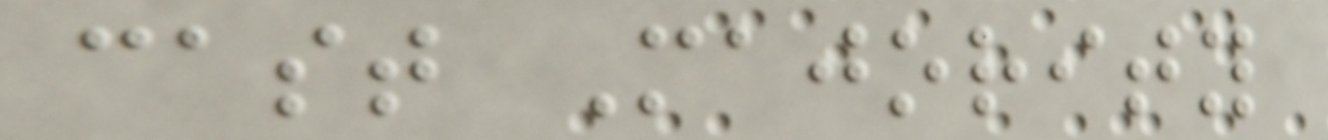cast Majority
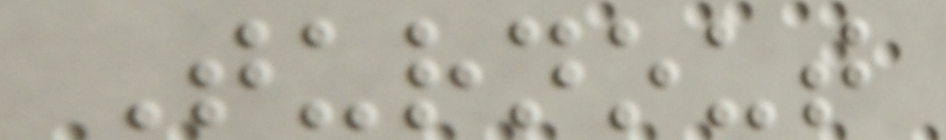Turnout
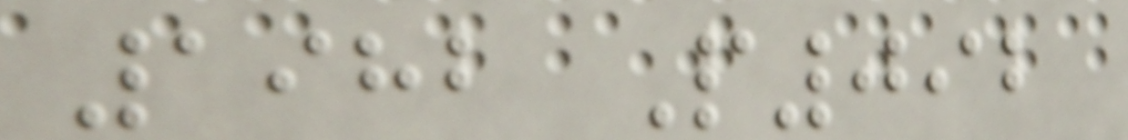1982 P092
